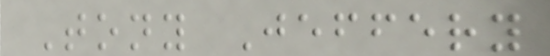Tony Jeffery
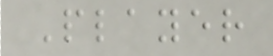Player
